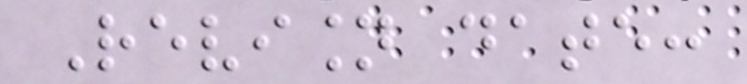Revision date:
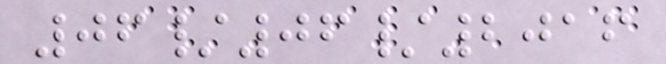06/06/2016
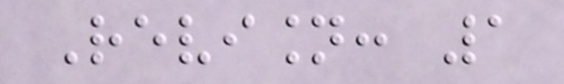Revision: 1
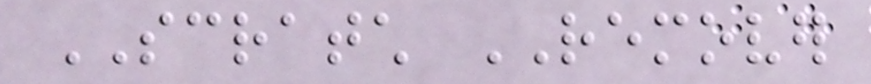SCRATCH REMOVER
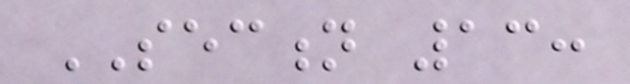SECTION 13:
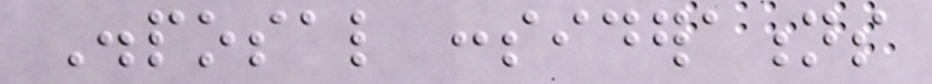Disposal considerations
